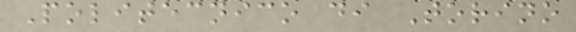Politecnico di Torino
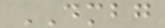DMBG
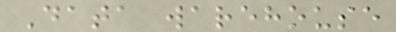Data warehouse
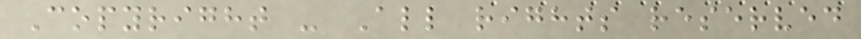Copyright - All rights reserved
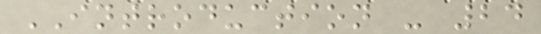INTRODUCTION - 24
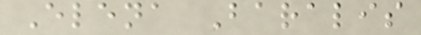Elena Baralis
